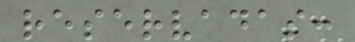reservadas:
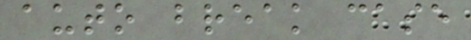auto break case
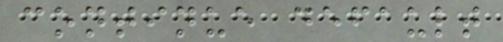continue default
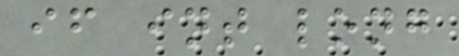if int long
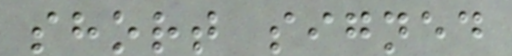short signed
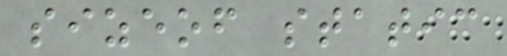sizeof static
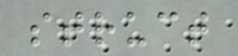struct
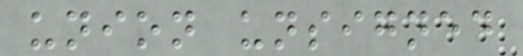union unsigned
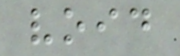void
